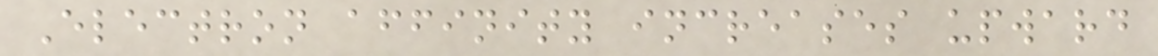Electron affinity increases upward
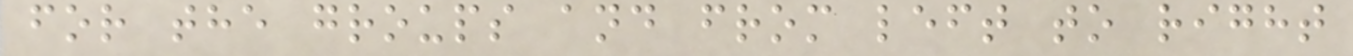for the groups and from left to right
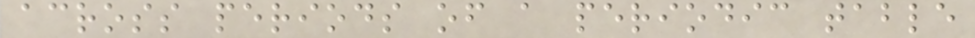across periods of a periodic table
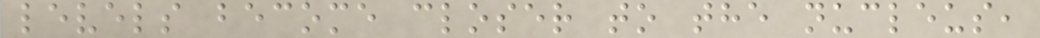levels become closer to the nucleus,
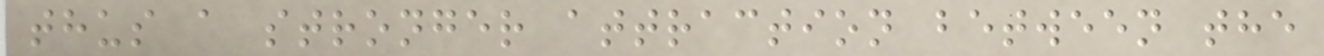thus a stronger attraction between the
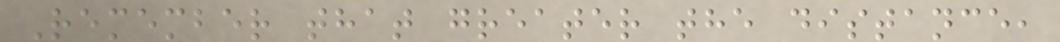Remember that greater the distance,
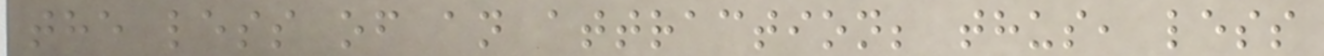the less of an attraction; thus, less
